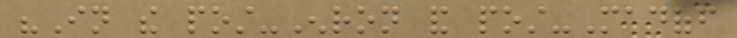"In the post-Enron and post-Madoff
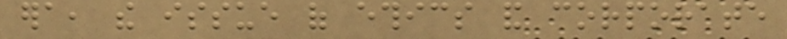era, the issue of ethics and corporate
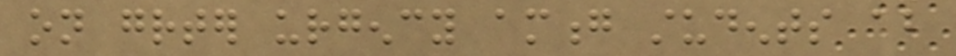on greater urgency among students about
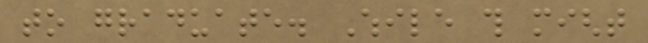to graduate. While this might
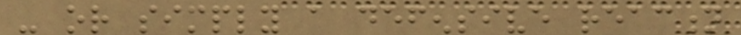- or simply a defensive reaction
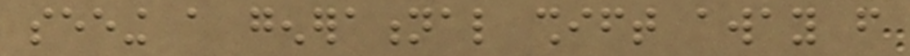seeing a generational shift away from
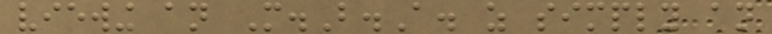viewing an M.B.A. as simply an
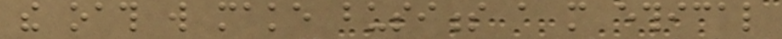the oath will make business a more ethical
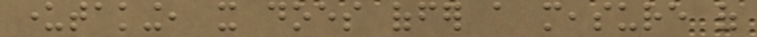undertaking, it does offer a measure of
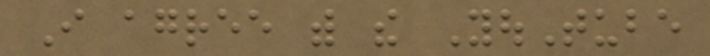I agree with the YouTube
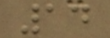14
